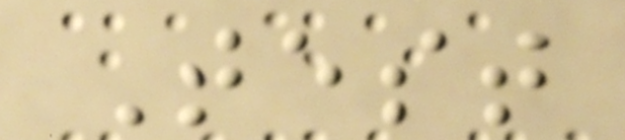Test
